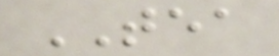TEA
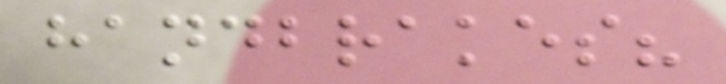handbrakes?
